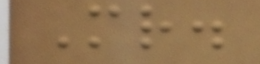Mr.
